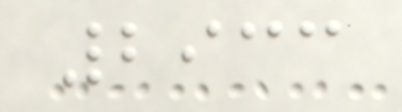2933
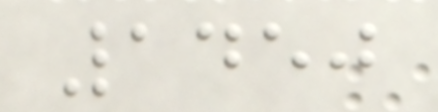1450
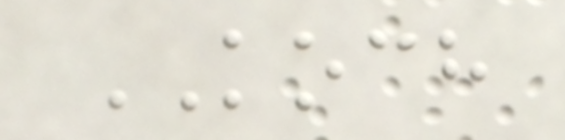KOCH
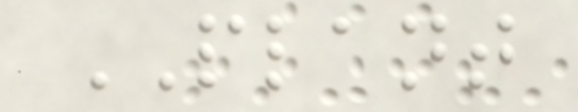PLANT
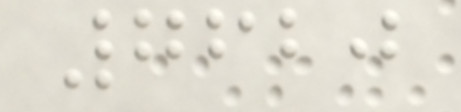7620
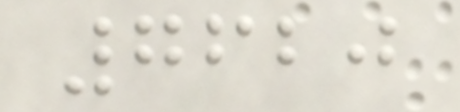7620
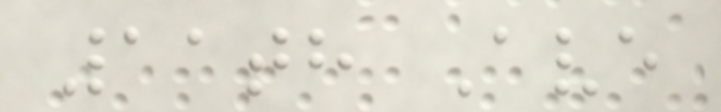11th Ave
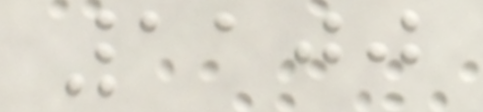1100
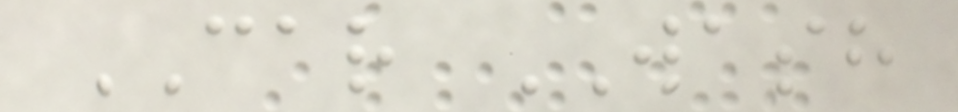CAR WASH
